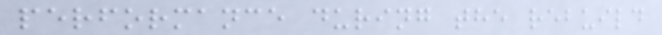performance during the rebuild
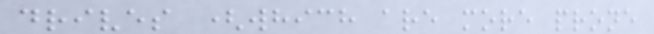drives (which are more prone
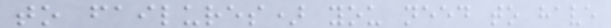to failures) you need to have
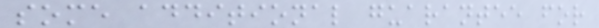some additional guarantee for
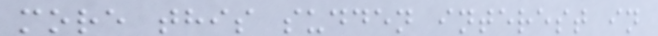more this sudden interest in
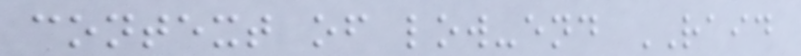context of low-end RAID
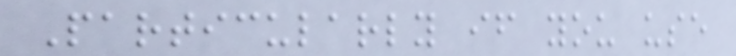Particularly if you use
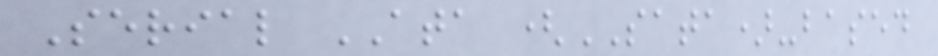Serial ATA (SATA)-based
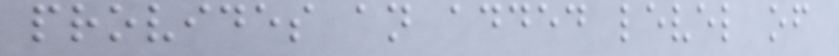provides an added level of
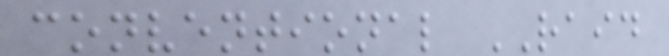conventional RAID
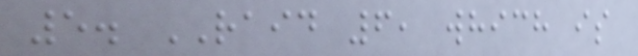5. RAID 6, which is
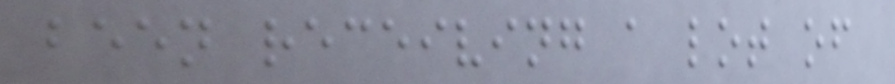been receiving a lot of
